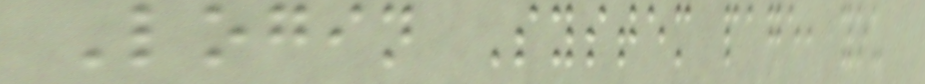Login System page, you
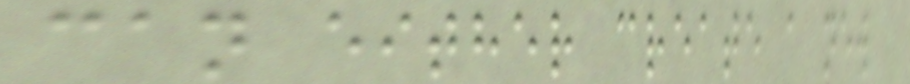can either create a new
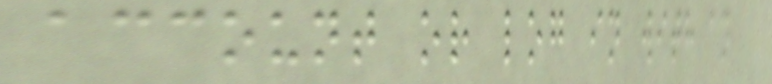account or log in with an
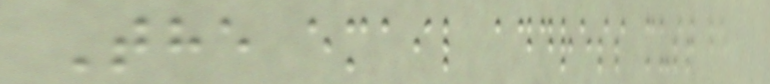The email address must be
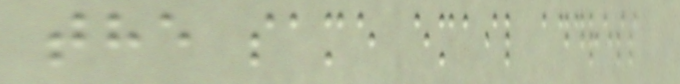the same email address
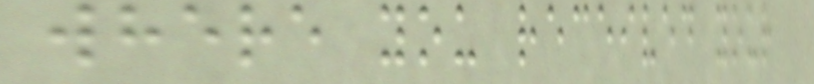where you received your
